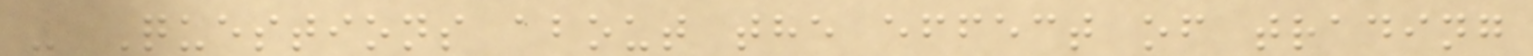- Questions about the effect of trading
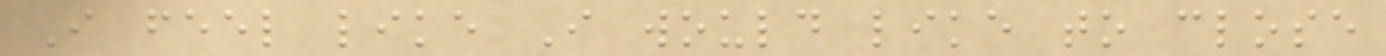I feel like I would like to close
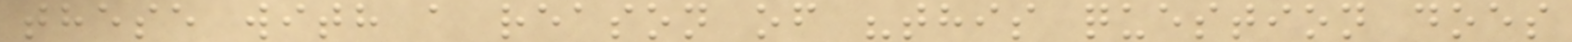these with a reason of "this question does
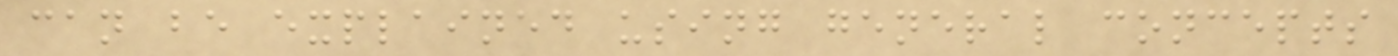can be explained using general concepts
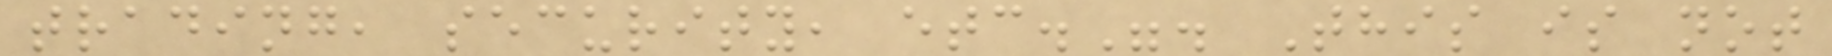trading, security, etc.". This is not
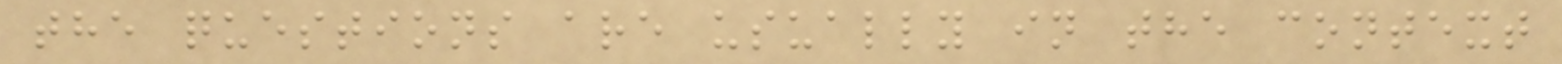the questions are usually in the context
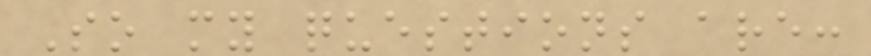So my questions are:
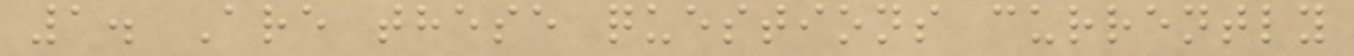1. Are these questions currently
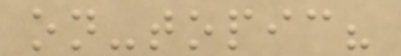on-topic?
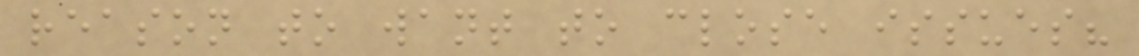reason to want to close issues?
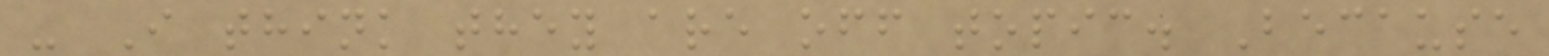- I think they are off topic. Because
